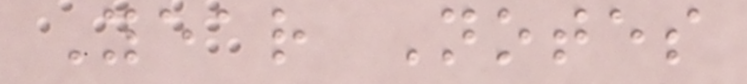Year Notes
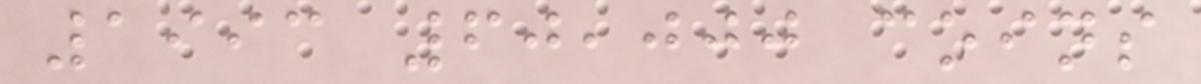1993 60,000 coins
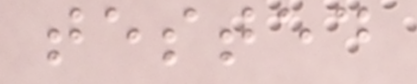tested
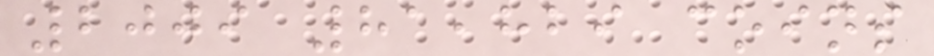2009 81,829 coins
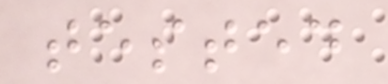tested
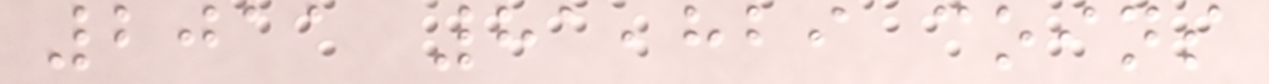2011 81,829 coins
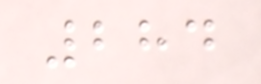284
